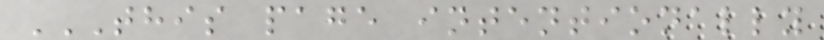THIS PAGE INTENTIONALLY
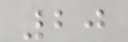20
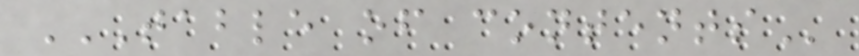TABLE OF CONTENTS
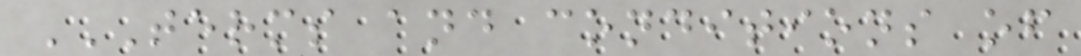TERMS AND CONDITIONS OF
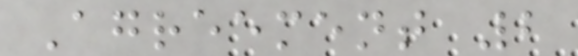Agreement 2
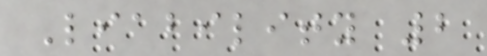Liability 2
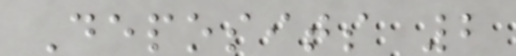Deposits 2
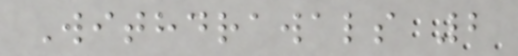Withdrawals 2
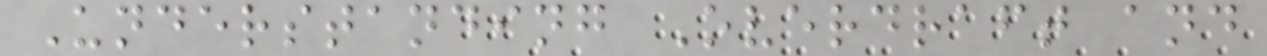Understanding Overdraft and
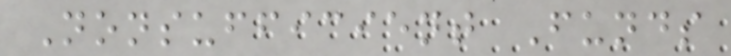Nonsufficient Funds
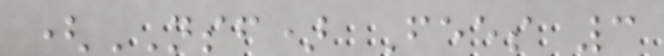(NSF) Fees 3
